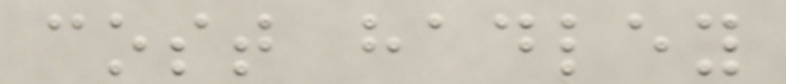cost hadley
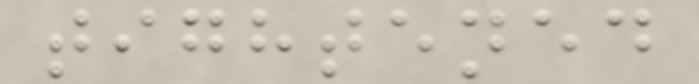tightened
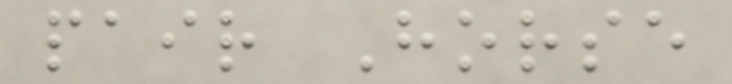pair Horse
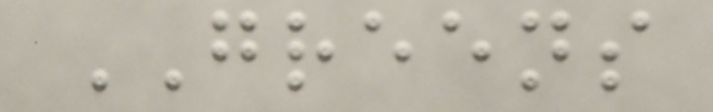GREENS
